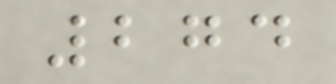274
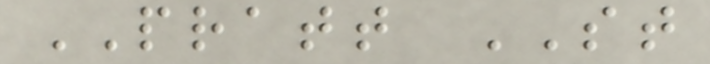PRATT ST
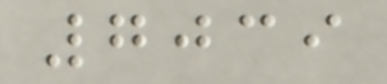7039
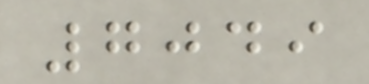7049
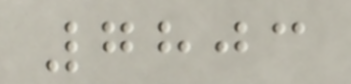7803
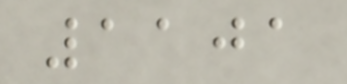1101
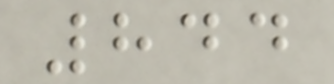844
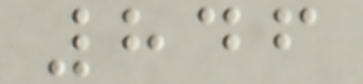846
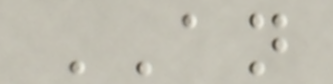AN
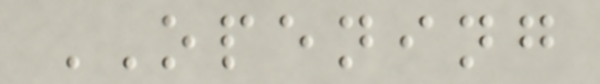OPENING
